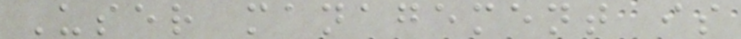User management is
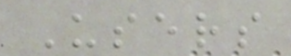Users
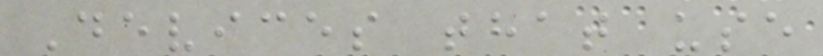Devices that use
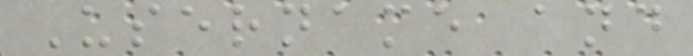Username and
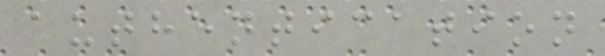authentication
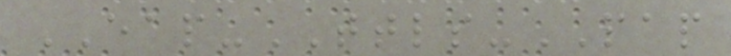EAP-TTLS-PAP
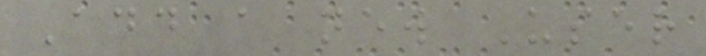Add a new User
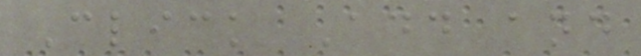Click Add and
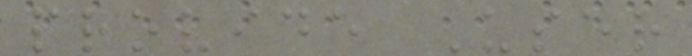provide User
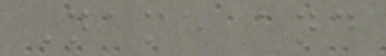Name and
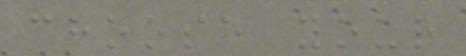choose your
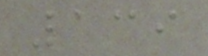139
